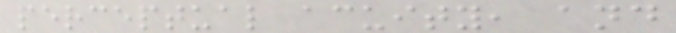perceptual acuity, and
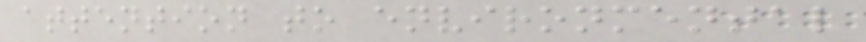attention to environmental
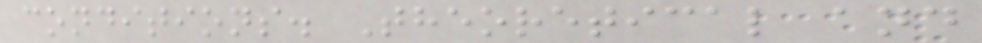conditions. Theoretical and
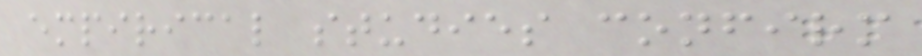empirical studies confirm
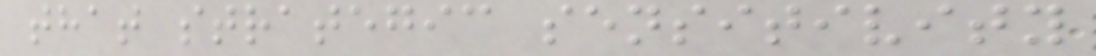that strategic sensitivity
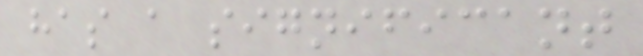has a significant
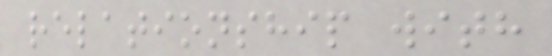relationship with
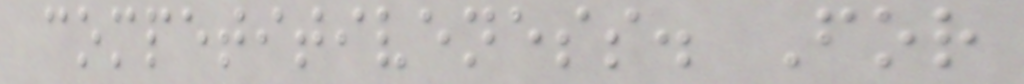competitiveness. For
